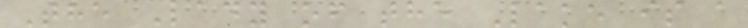The Lady of the Lake is a
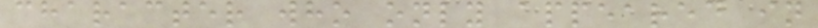character who only appeared in
